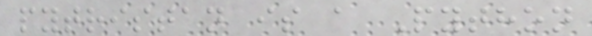pytristan is a Python
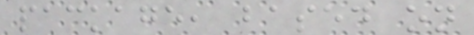package, based on
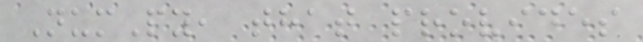NumPy, that provides
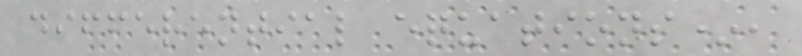differential equations*,
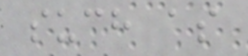such as
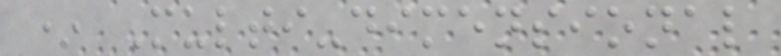* Multi-dimensional
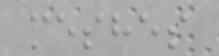meshes
